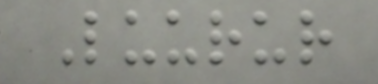Luurur
